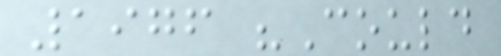1976 "Could
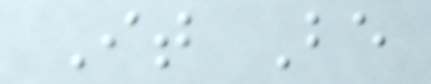It Be
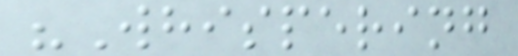"Whispering
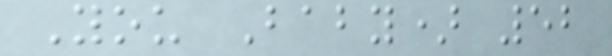You Baby) 52
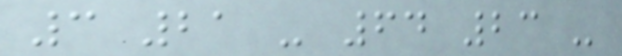3 21 - 64 23 -
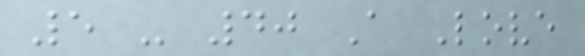5 - 40 A Love
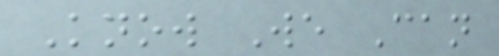Know We Can
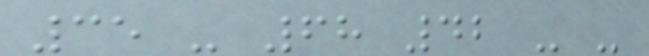35 - 68 42 - -
